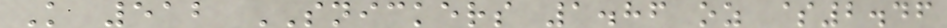K 512 SNICKERS 1.86 oz $2.46
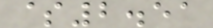$2.51
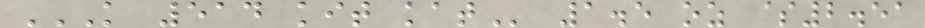K 514 KIT KAT 1.5 oz $2.51
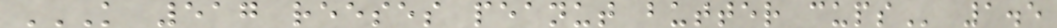K 517 REESES PEANUT BUTTER CUPS 1.5
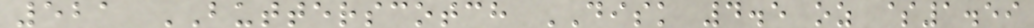521 BUTTERSCOTCH DISK 4.5 oz $1.59
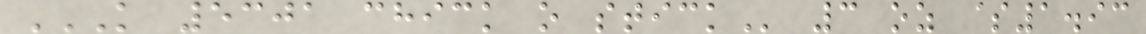K 5301 CHICK O STICK 3 oz $1.93
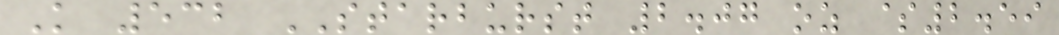K 532 STARBURST 2.07 oz $2.59
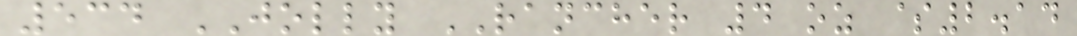534 JOLLY RANCHER 4 oz $2.14
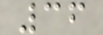36
